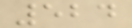524
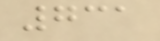731
